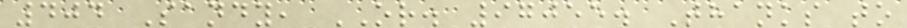404 Sandy, OR. 97055. Thanks to
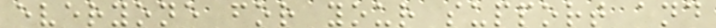everyone for your support and
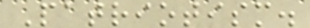Patriotism.
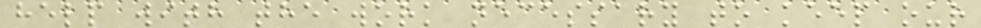help with the work necessary to keep our
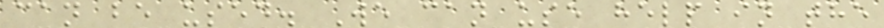can be used. We can use help in the
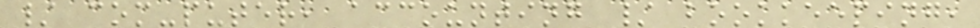/ com-puter, accounting / bookkeeping,
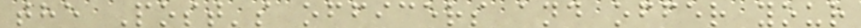the Post's officers and offer your
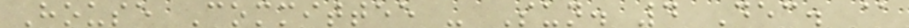House Committee - Sun. 4 Dec. @
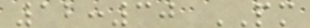12:30 PM
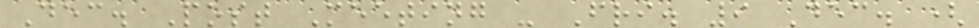Dec. Post Meeting - Fri. 9 Dec. (
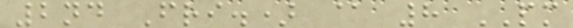2nd Fri.) @ 8 PM
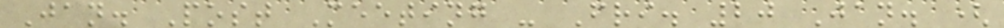Jan. Post Meeting - Fri. 20 Jan. (
